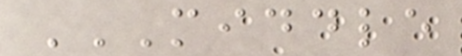MIDDLE
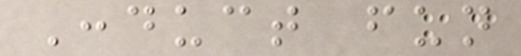Conduct fun
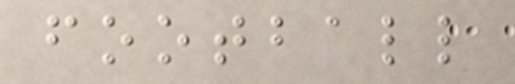football
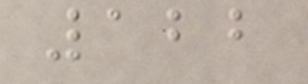122
